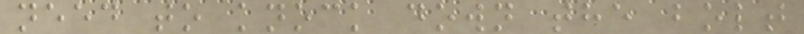need to knock down the bolt
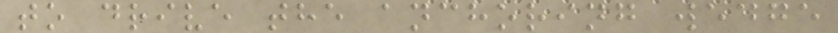to drive the anchoring wedge
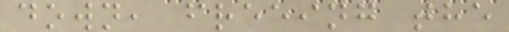down, freeing the
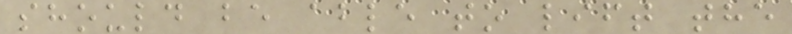should be able to lift the
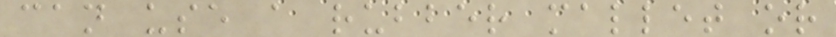can use a rubber mallet or
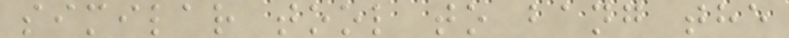similar tool to bang the
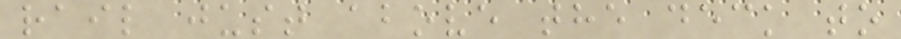rail just above the deck to
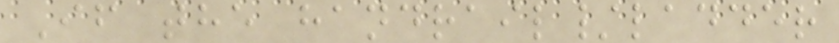If the handrail/ladder
